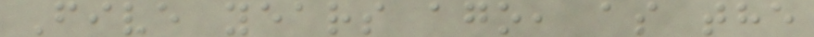Five years ago, as the
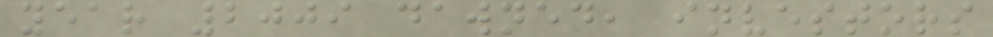year 2009 dawned, investors
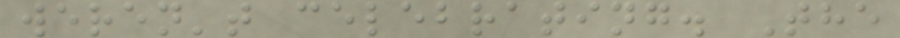weren't celebrating. The
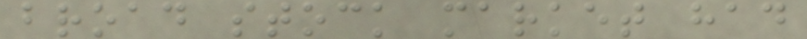broad stock market had
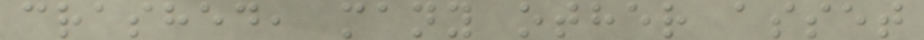crashed, many other asset
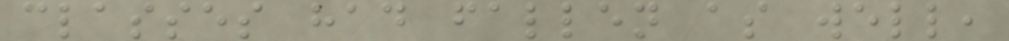classes had fallen as well,
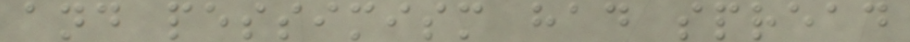and pessimism had spread
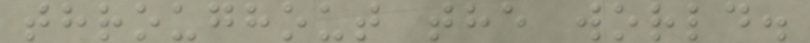throughout the world.
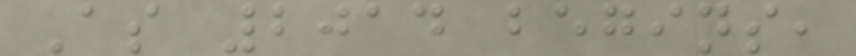As 2014 begins,
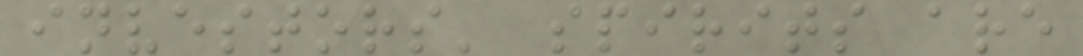investors' spirits are
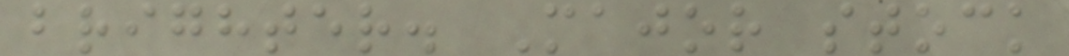brighter. Major stock
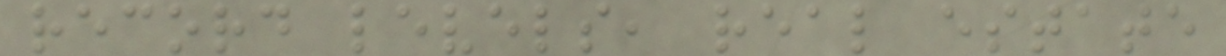record levels, real estate
